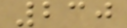230
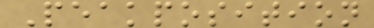Peakposition
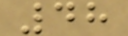48
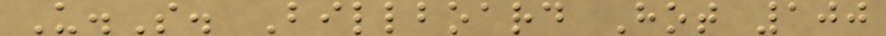U.S. Billboard Hot 100
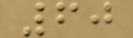60
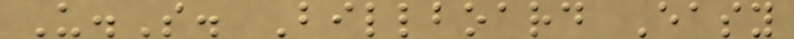U.S. Billboard Easy
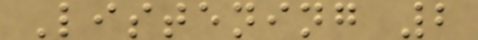Listening 2
